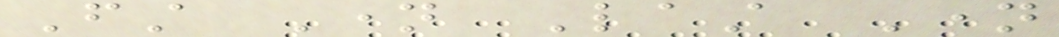First Name Last Name
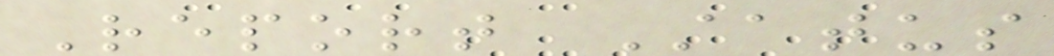Report Status
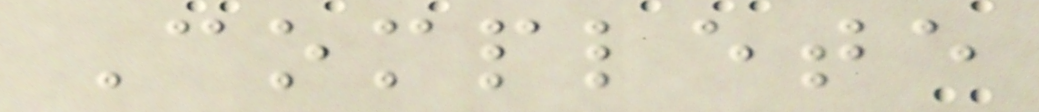Complete
